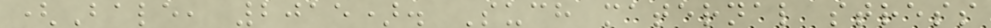(Bale, 2015). Such maternal stress
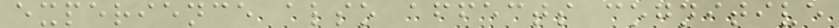experience also affects cognitive
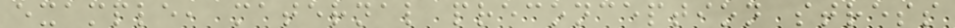example, maternal preconception stress
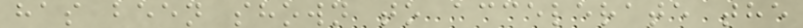has been shown to accelerate the
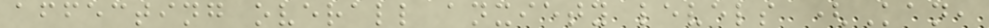affecting overall anxiety levels (Kan,
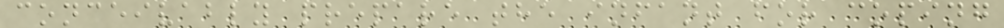conceivably prepare the infant for coping
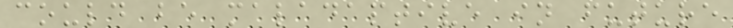could be maladaptive in future
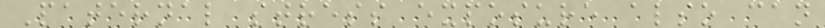Paternal stress exposure also can
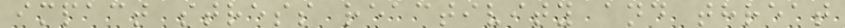impact stress reactivity and threat
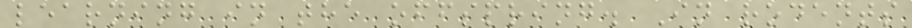learning in the offspring. In rodents
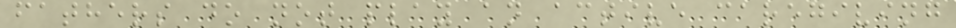fathers do not play an active caregiving
